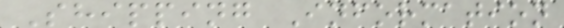Shipping Information
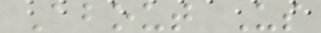About Us
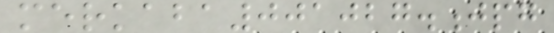merkaba001027.jpg
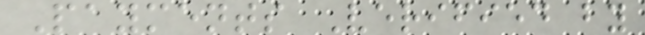Payments Verified by
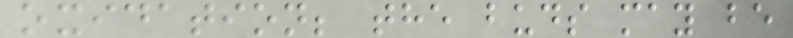oxidation; the buds may be
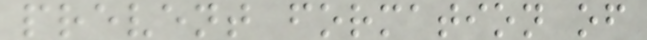prevent formation of
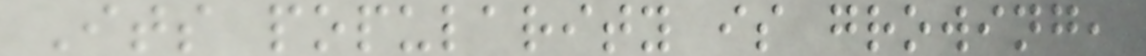Its popularity is growing,
